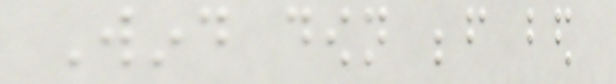Wind down before bed
